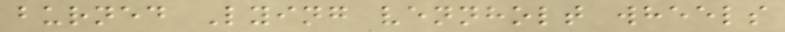burned Lying vennholt wheels
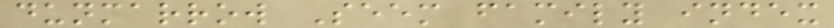dunmarrow Seem family index
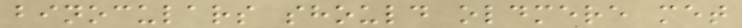binoculars should oldmere met
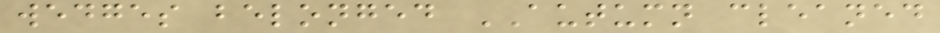wedges belonged AUTUMN cleaned
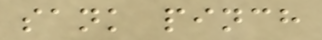sank pinch
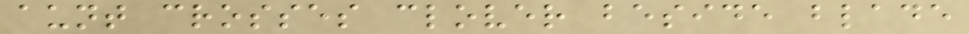aunt crosses clover beside blade
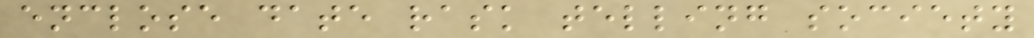enclose date rask telling society
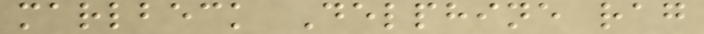marlbeck Delphine rag
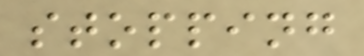stopping
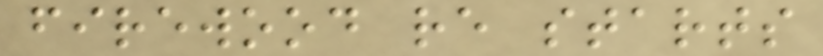firewood re starts
